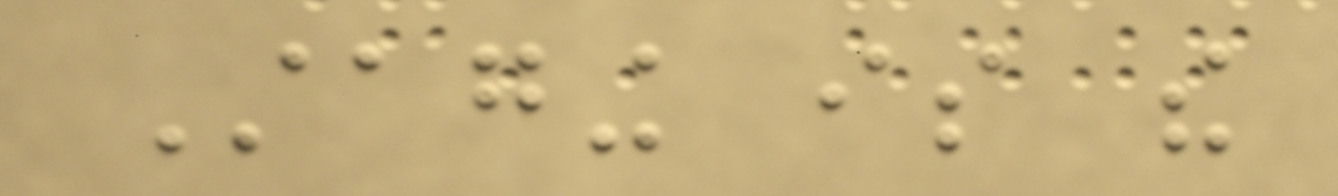Staging is the
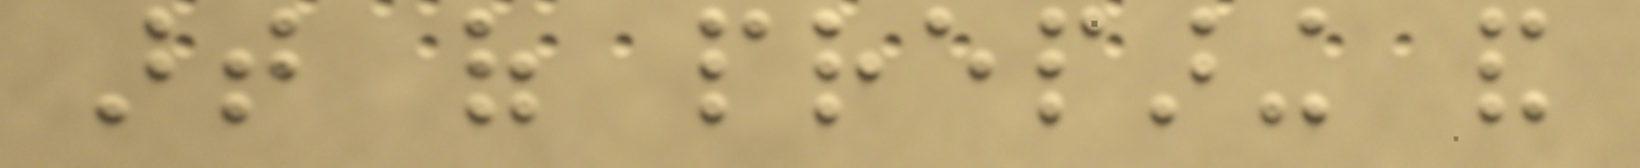art of preparing and
